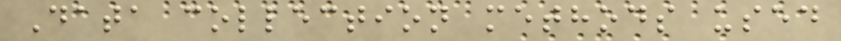Data collection methods used
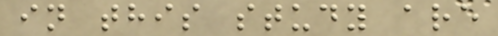in this study are
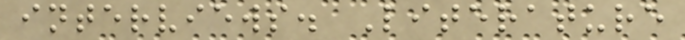interviews. Literature
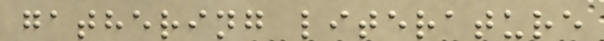gathering literature
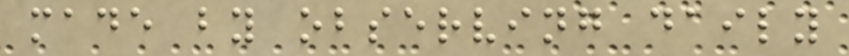made by observing daily
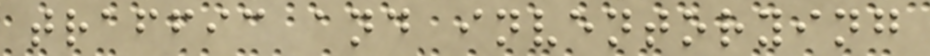traffic and inventorying
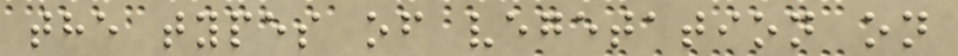the types of vegetation on
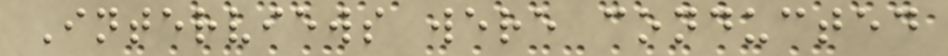Interviews were conducted
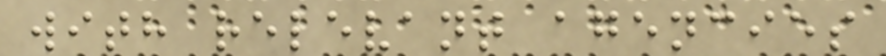with relevant agencies
